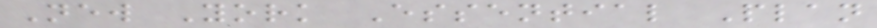New York Essential Plan
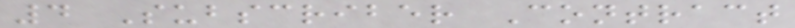4 Subscriber Contract
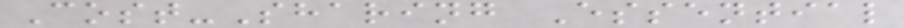Cost-Sharing Essential
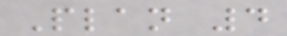Plan 4
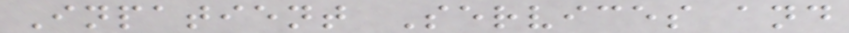Inpatient Services and
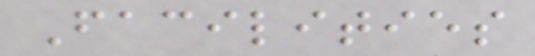Facilities
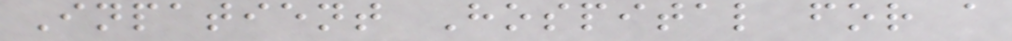Inpatient Hospital for a
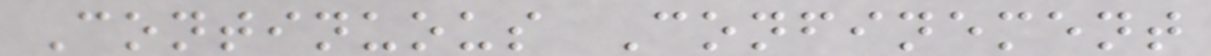Continuous Confinement
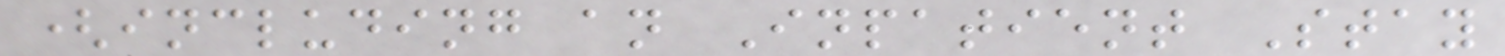(including an Inpatient Stay
